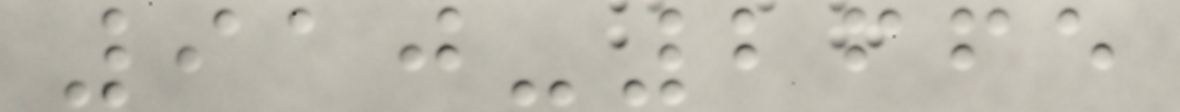910-2665
